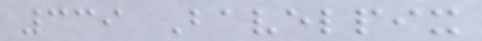339 Bavelpix
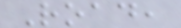Road,
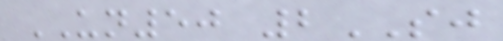UN50 2SJ
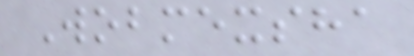Wobmexsha
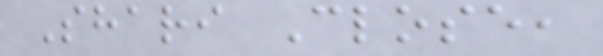Shari Close,
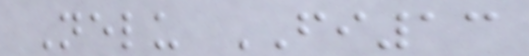Nelu FI13
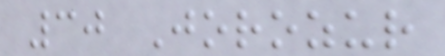30 Jorozur
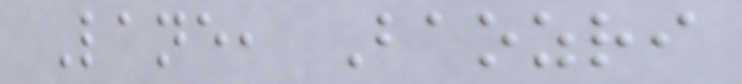Lane, Baozri
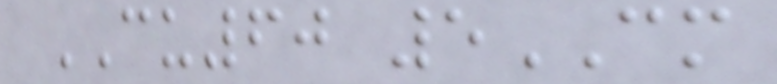CU60 5CM
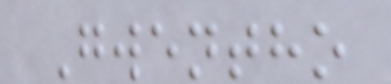Gwentho
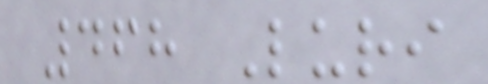468 Luri
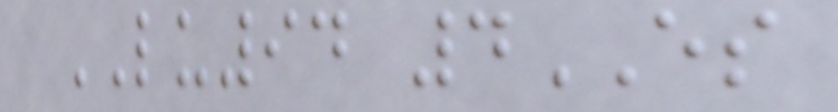LU94 4ES
